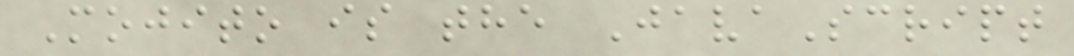Mojito is the JavaScript
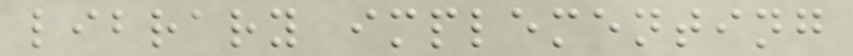library implementing
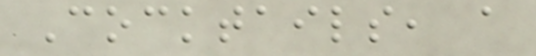Cocktails, a
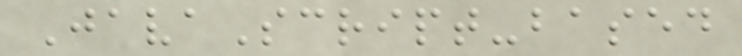JavaScript-based
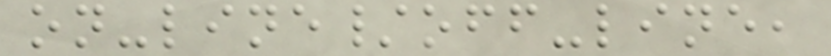on-line/off-line,
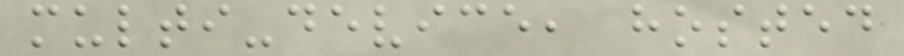multi-device, hosted
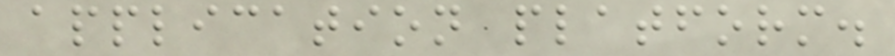application platform.
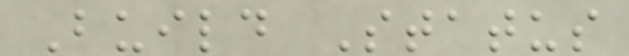Build Status
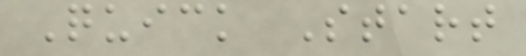Quick Start
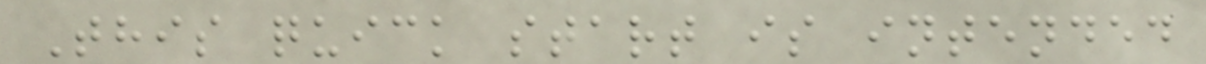This quick start is intended
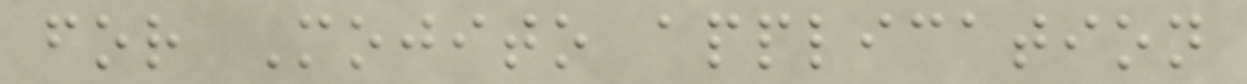for Mojito application
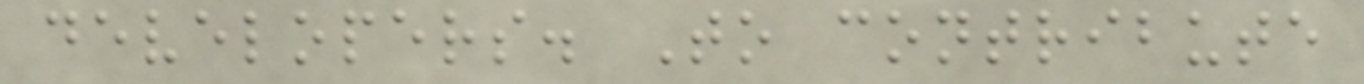developers. To contribute
